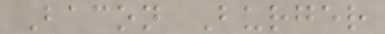Bacon Burger
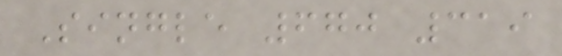Single 670 319
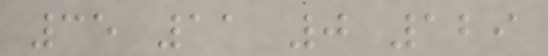35 11 0 129
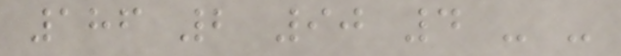186 2 90 4 - -
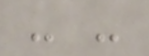- -
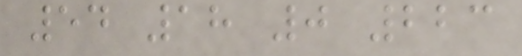54 18 0 223
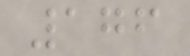176
